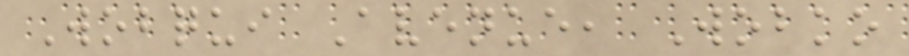Wobqui Avenue, Wobko
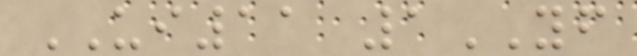UI11 1YF
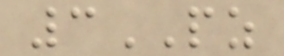3PZ
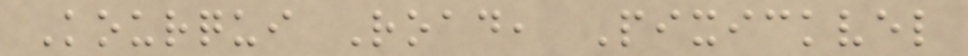Kourqui Road, Pixickvel
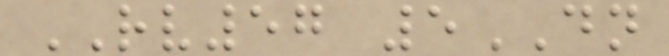RV57 5DN
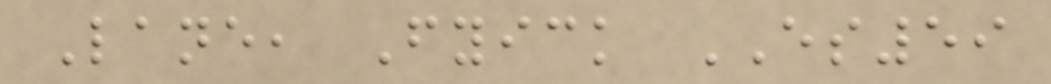Lane, Fyick ES59
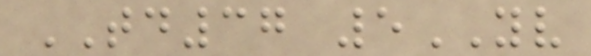TD37 5YV
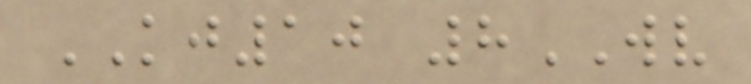KJ10 8WV
